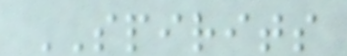SPIRITS
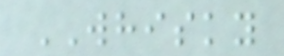WHISKY
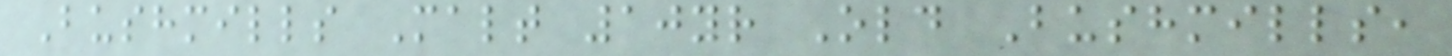Bushmills Malt 10yr Old Bushmills,
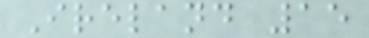Ireland 15
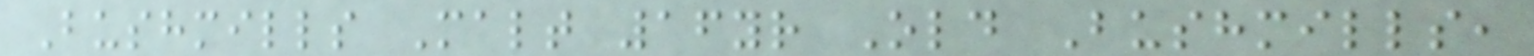Bushmills Malt 16yr Old Bushmills,
